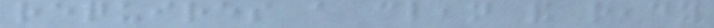requires a clean and ready
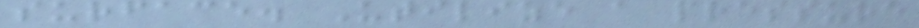surface. Utilize a pressure
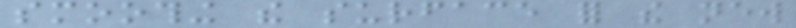smoothing the surface for the new
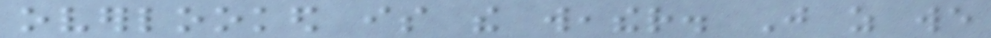overlooked is the weather. Just as we
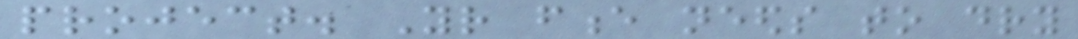project. Your fence needs to dry
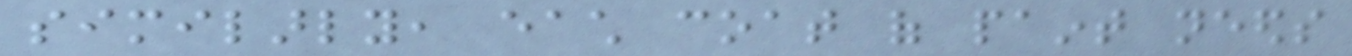similarly, each coat of paint needs
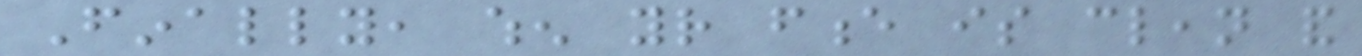Finally, when your fence is clean and
